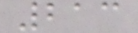213
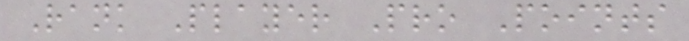Rank Player Pro Points
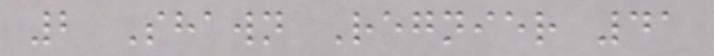2 Shawn Regnier 41
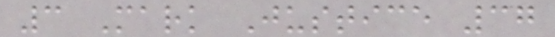3 Mark Justice 37
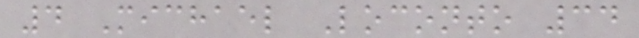4 Michael Loconto 34
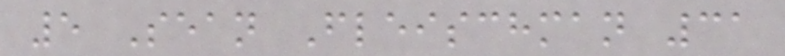5 Sean Fleischman 31
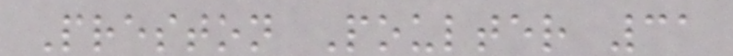Preston Poulter 31
